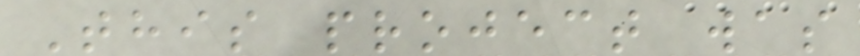This project was
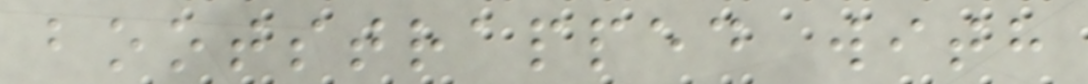bootstrapped with
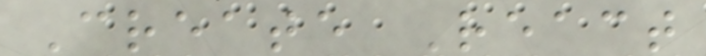Create React
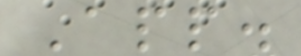App.
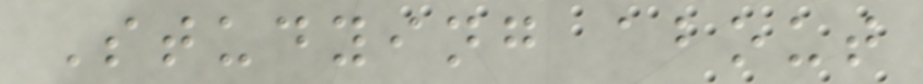Studying about
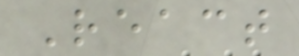React
